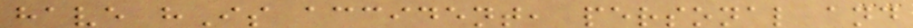have hIs accident, personal and
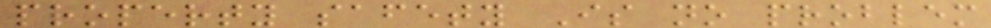property safety Is no problem
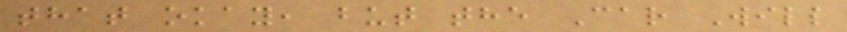that okay, but the Car Will
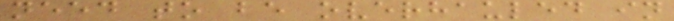need to be overhauled in
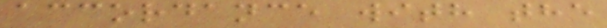accordance with the
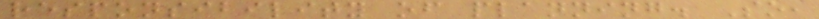responsibility of planning. So,
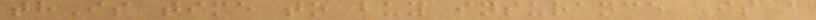thIs time to buy insurance Is a
